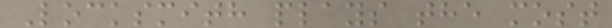Locksmith plays the most
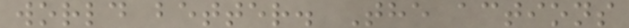world better. The actions
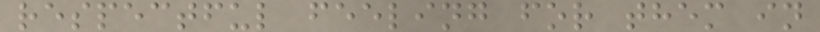respectful feeling for them in
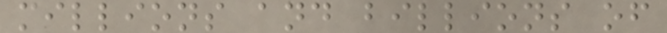millions and billions of
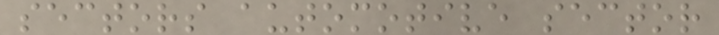sectors automotive sector
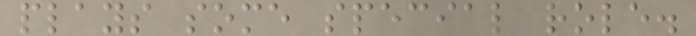plays some special role.
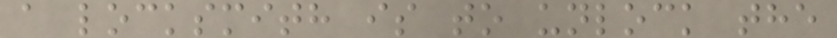a locksmith is to unlock the
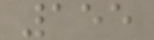155
